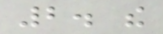2. the
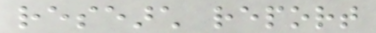research report
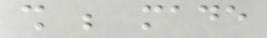shall be made
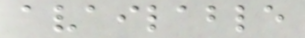available
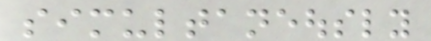simultaneously
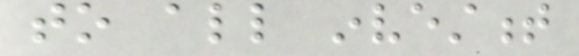to all investment
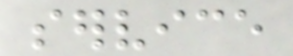service
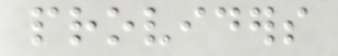providers
